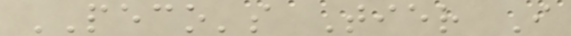PECO's Tier I
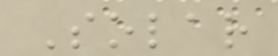Solar
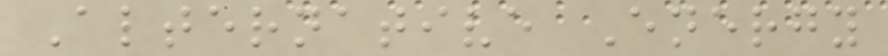Alternative Energy
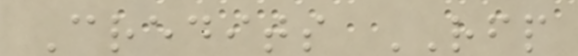Credits RFP
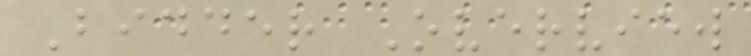Bidder Overview
